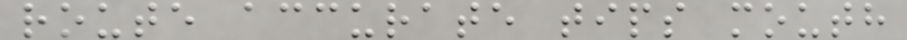route accurate tips mouth
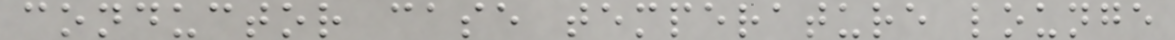conductor case temperature lounge
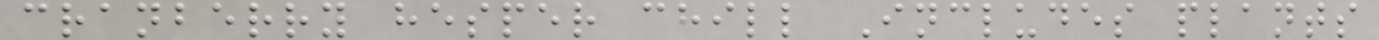cranberry hesper chill Includes plants
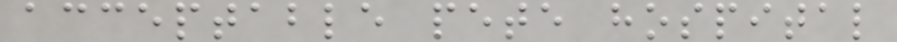acceptable pete hospital
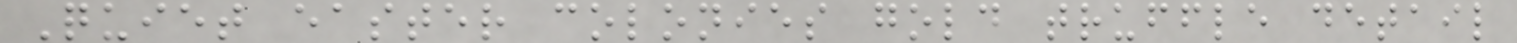Quiet easter colonies gold truffle detail
